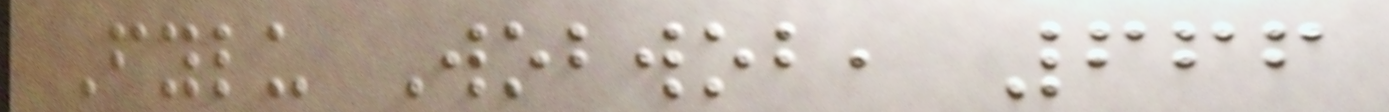Fylu Wobwob, 666
